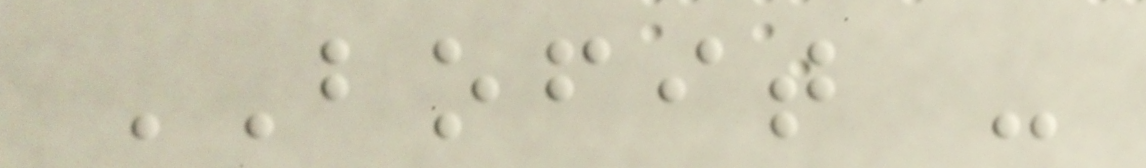BOFIT -
